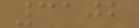3102
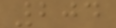204
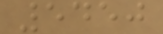5450
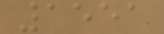1551
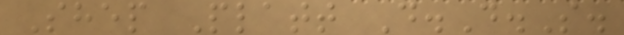Shep Platt D.D.S.
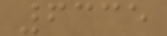6335
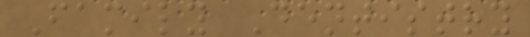Family Dentistry
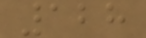128
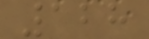128
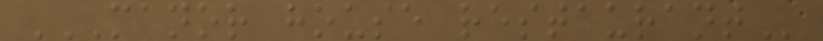MANOR HOUSE RESTAURANT
